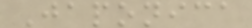Japonica
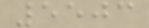5503
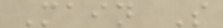Main S
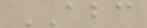ABC
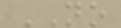NO
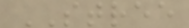STREE
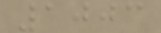1003
